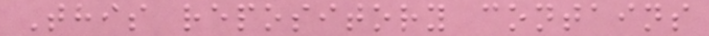This repository contains
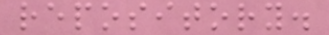repository.
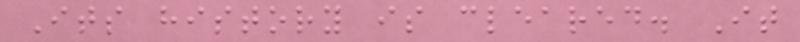Its history is cleared. It
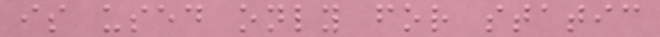is used only for static
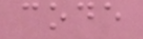code
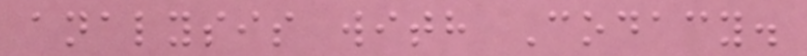analysis with Codacy.
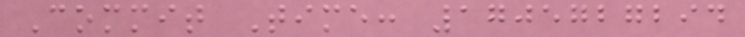Commit Time: 1705727294
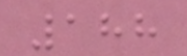188
